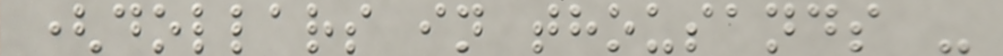(dollars in thousands -
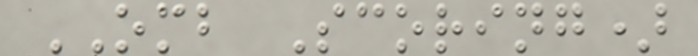OMB Scoring)
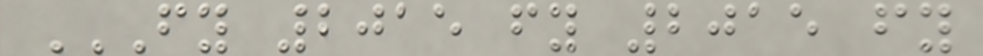FY 2015 FY 2015 FY
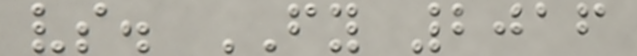vs. FY 2016
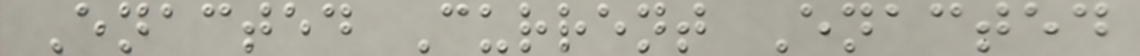Enacted Current Enacted
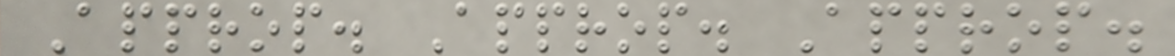Approp. Approp. Approp.
